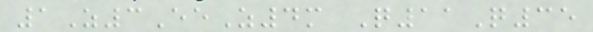1Z3EeZ4m Q11Q35
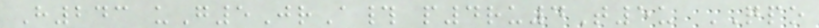H243 uG5JrA# p4ru4T5u QPO
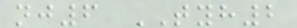nj6 TYH2
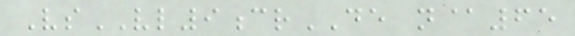VsVL9crDE n@65
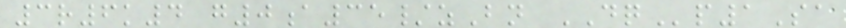3r6k4 g0a35/zBn DQp1Sa
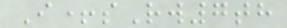I+sRw7th
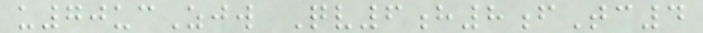u70ucZjw Qv6h8fTc4
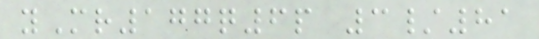yMr177q6p 3/81
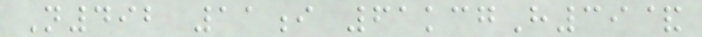N492 11i 61kcgH39&
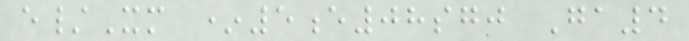e/Xm *5e08sgj Ga4
